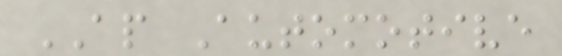AP Automotive
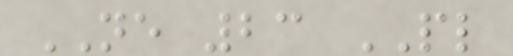NE 23 PL
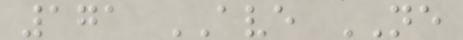171 AVE NE
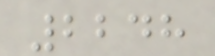2248
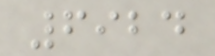6924
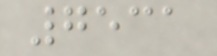7531
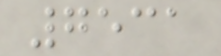7531
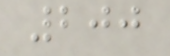200
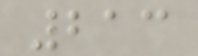213
